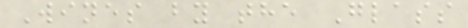Wines by the Glass
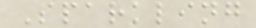Sparkling
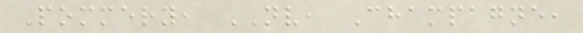Pommery, NV, Champagne,
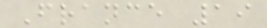France 19
